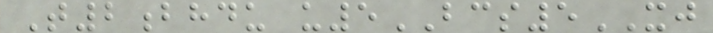T2bhdu u5BCS5XJ
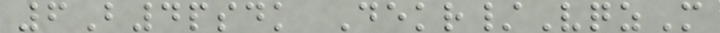6B4psdk Dekr/VqzM
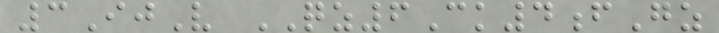3IjV QZ6Ck4fGz
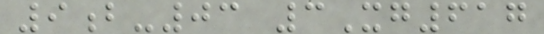9b-03 3Xg617
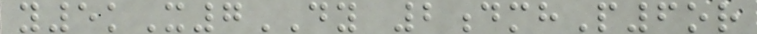y5kX7DY 2dmhP6or
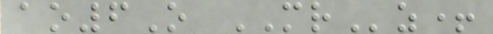ao6O MRz+
